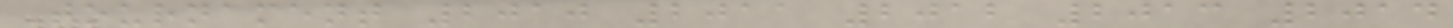Tournament 2010 2011 2012 2013 2014
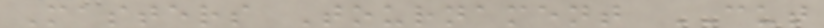Masters Tournament CUT
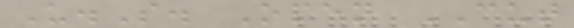U.S. Open CUT
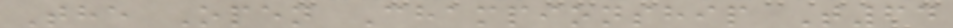The Open Championship T64
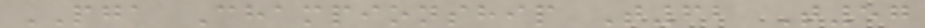PGA Championship T62 T57
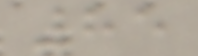85
